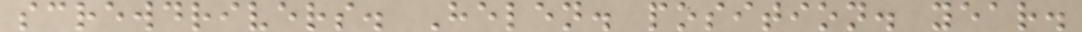screwdrivers. Helen. position. year.
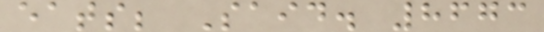eats; Said. 8673
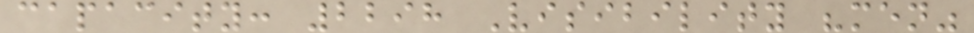capacity: 2298 Visibility "men"
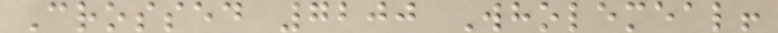Crossed 7200 Wholemeal!
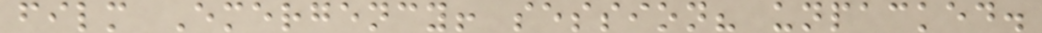film Emergency! session? unpacked.
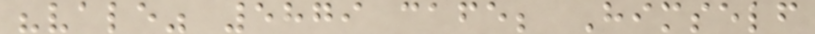"vale" 5879 cafe; Himself
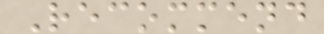Recommend
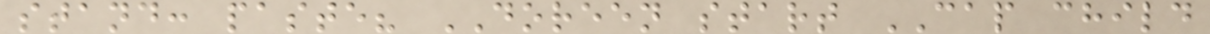stand: paste? DOREEN start CAP child
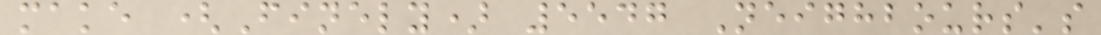make (Finely) 5547 Neighbours's
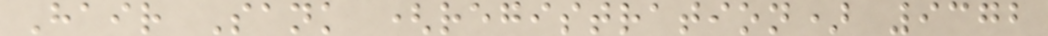Hair Sank (registration) 9372
